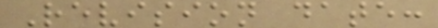Revision date:
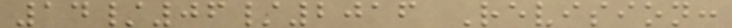14/06/2016 Revision:
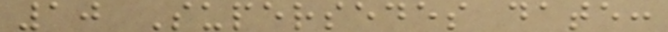10 Supersedes date:
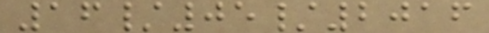16/05/2016
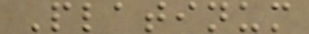Platinum
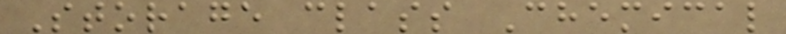Storage class Chemical
